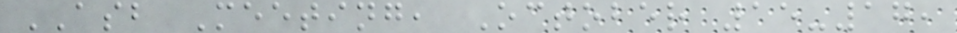ASB Meeting, October 15-17,
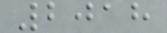2018
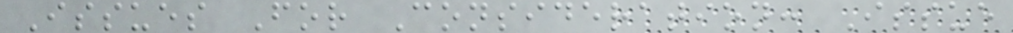Issues For Consideration: Issue
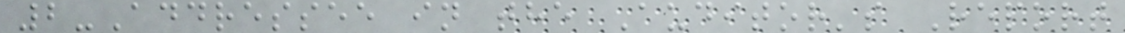2-Addressee in the Auditor's Report
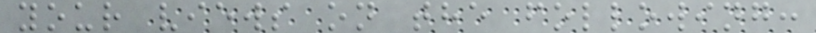your views on the following:
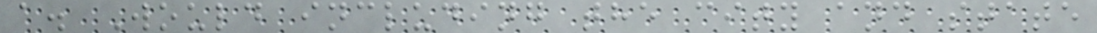a. Would including the city and state
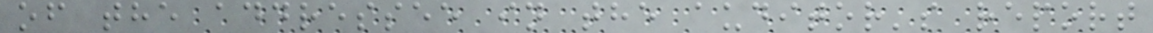of the addressee in the auditor's report
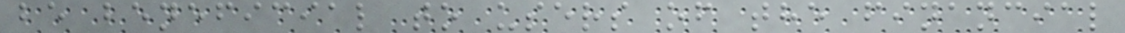be beneficial to users of the financial
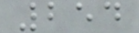254
